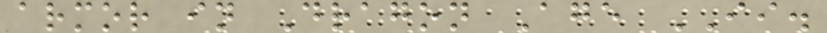armor in Dragon Age II.
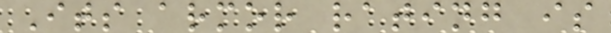Its armor rating is
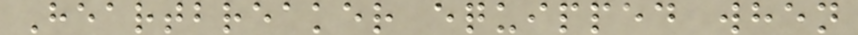Heartbreaker equipped when
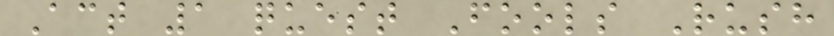Act 1 quest Fools Rush
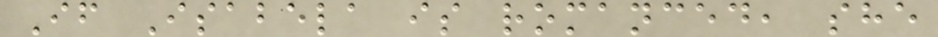If Isabela is romanced, she
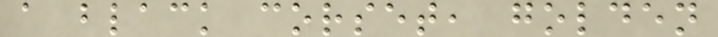a black corset, golden
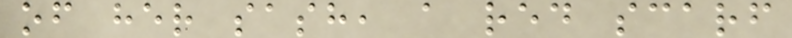of her sash, a red scarf
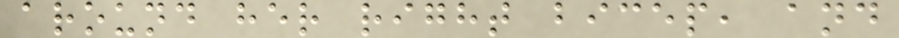around her right bicep, and
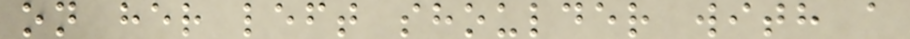on her left shoulder with a
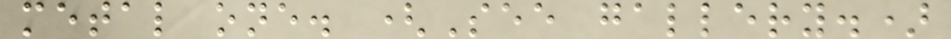metal one. (See gallery.)
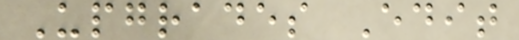Upgrades Edit
